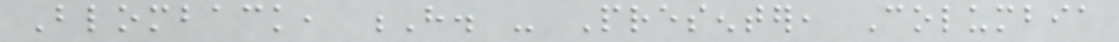Blomback, H. - Presenter, Columbia
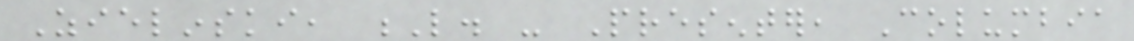Zielinski, L. - Presenter, Columbia
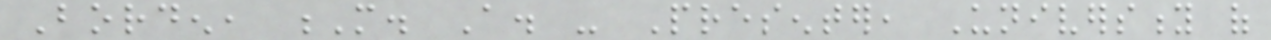Borden, M. A. - Presenter, University of
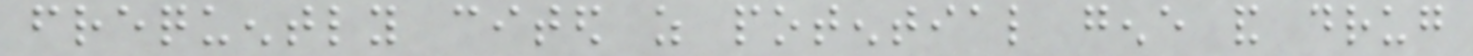frequently cited as potential gene and drug
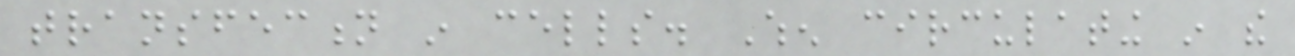transfection in cells. When circulating in the
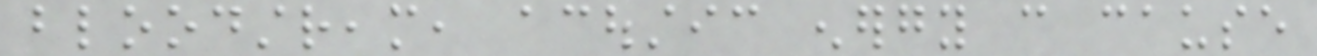bloodstream, acoustic energy can cause
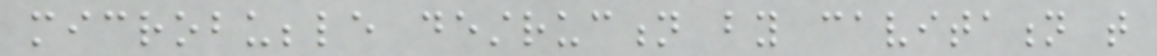microbubble destruction by cavitation that
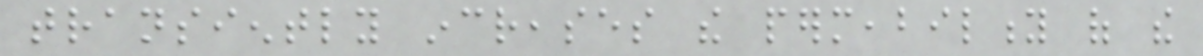transiently increases the permeability of the
